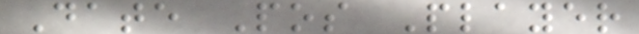Date Pos Player
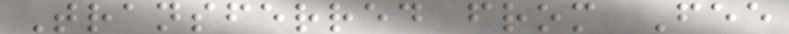Transferred from Fee
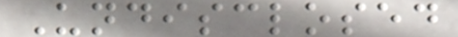Undisclosed
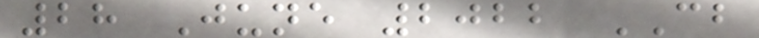28 June 2022 CB
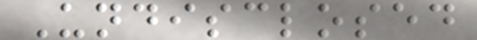Undisclosed
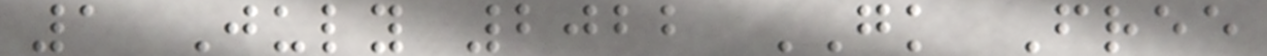1 July 2022 GK Free
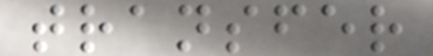transfer
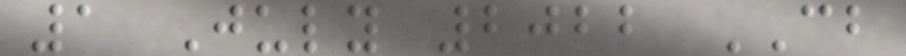1 July 2022 CB
